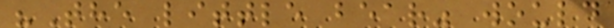"The little bear" would
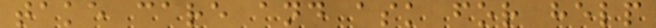take care and ask for help
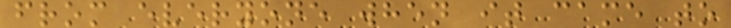from everyone when it came to
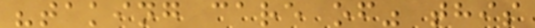"taking care of" this
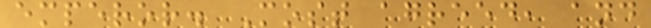emperor. Most agreed, and
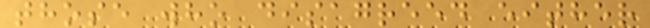those who disagreed either
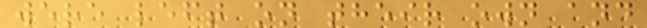were left on their own and
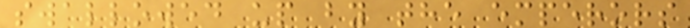swallowed up by the emperors
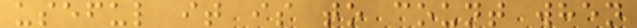useful it is to count when
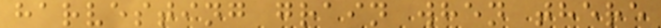harvesting grain when there
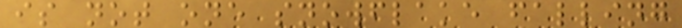is not one snowflake falling
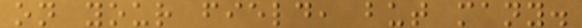on your field, but many.
